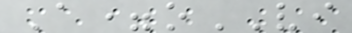A=oVI
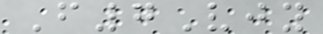F7Vjy
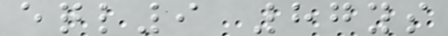eql9 87ys
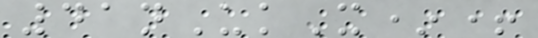41nUkX*+
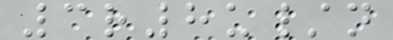3r8u/n
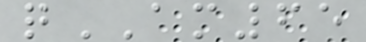qAM65
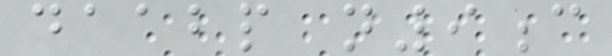daabp n9c
